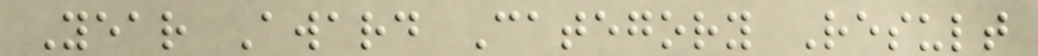Year Award Category Result
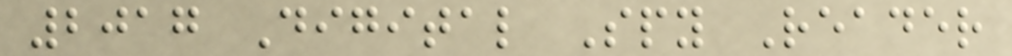2017 Digital Spy Reader
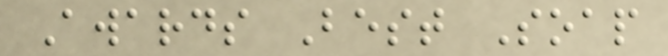Awards Best Soap
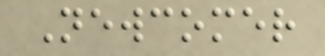Newcomer
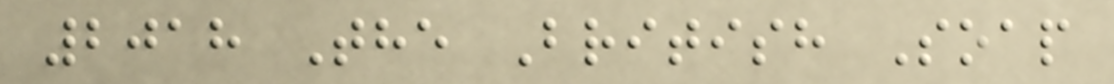2018 The British Soap
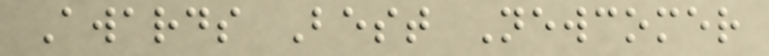Awards Best Newcomer
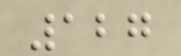127
